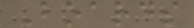Boards
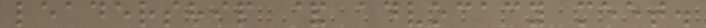leadership & advocacy meet.
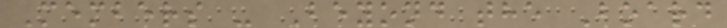Members - Beyond the Board
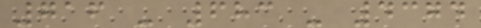716 - 683 - 4374
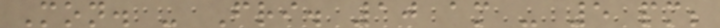Mon. - Fri. 10 am - 5 pm;
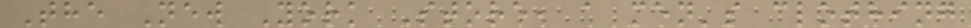The New York Store, a men's clothing
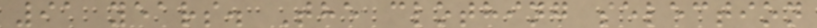91 years. The clothing selection
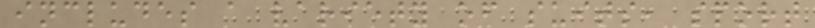includes a variety of suits, sport
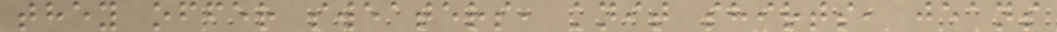they offer sweaters, knit shirts, jeans
